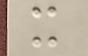it
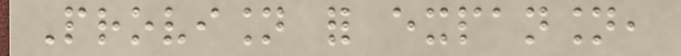Provision for expansion,
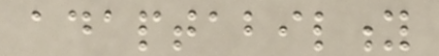adaptability
